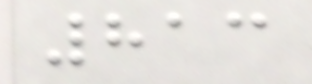813
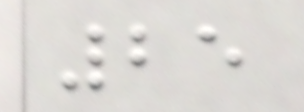25
